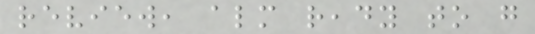review, almost ready to go
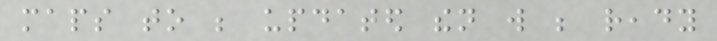maps to be updated then will be ready
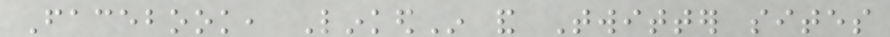Facebook, LinkedIn and Twitter sites
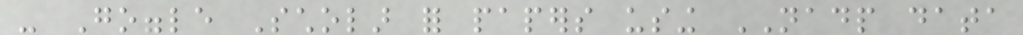- Goggle Scholar for papers using NADP data
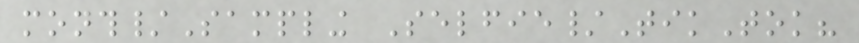month/Sampling Selfie/TikTok?
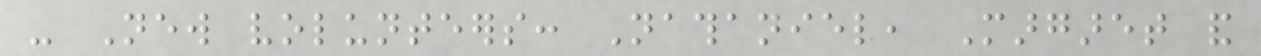- New volunteers: Nathaniel, Margaret and
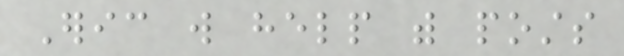Eric will help with posts
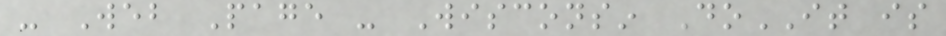- Web Page - Wisconsin DoIT is
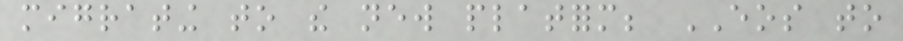migrating to the new platform; EOS to
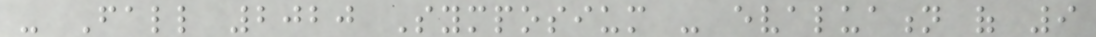- Fall 2020 Symposium - evaluation of 9
